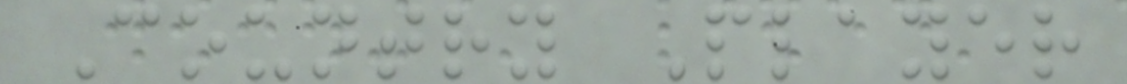Country Player
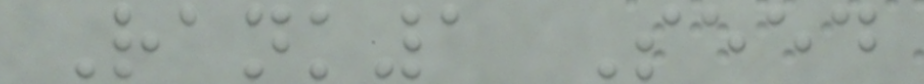Rank1 Seed
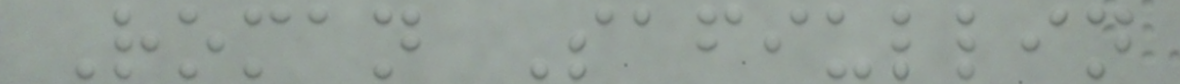Roman Safiullin
